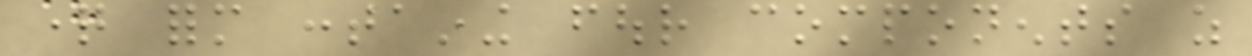question form containing four components as
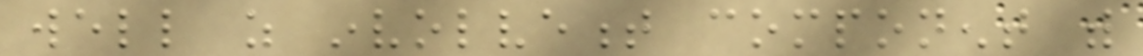well as involvement component with
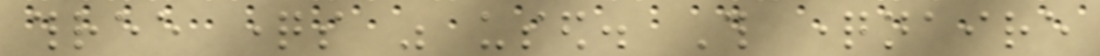three questions was used. This questionnaire
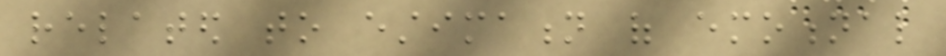related to estimation of emotional
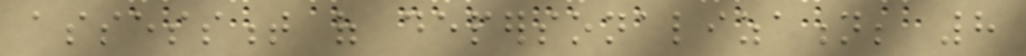assessment of depersonalization; 8
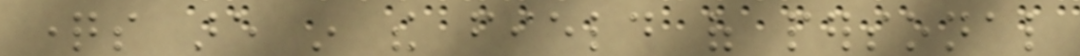questions are in the field of personal
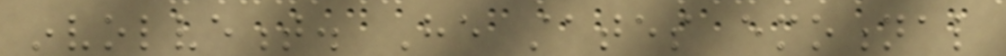involvement. He states emotional
